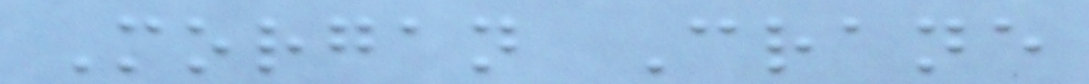Morgan Crane
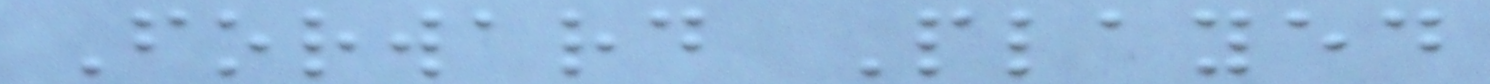Forward Played
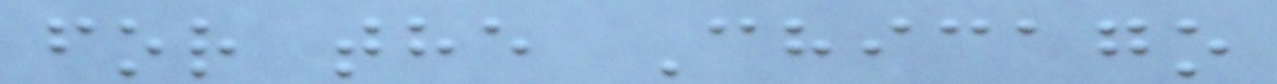for the Chicago
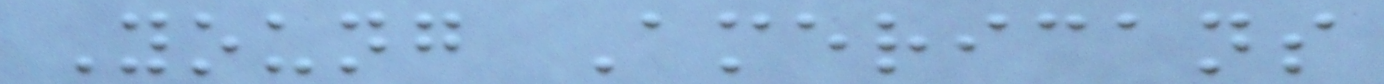Young Americans
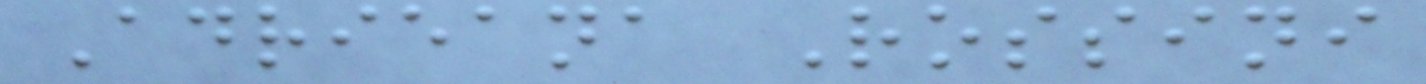Adrieana Rossini
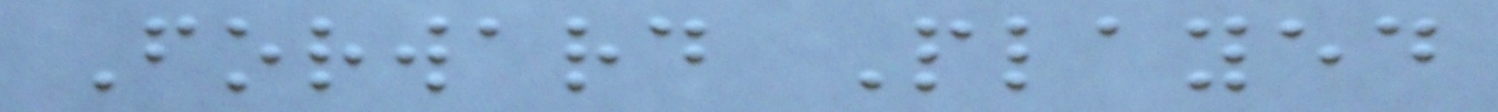Forward Played
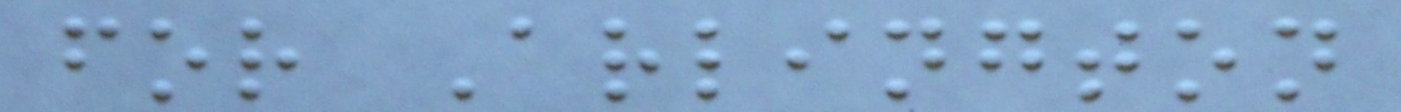for Arlington
